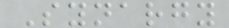Synargy
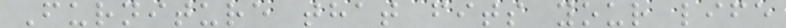Furniture that fits your life
